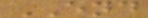END
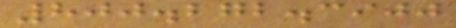800.272.3900
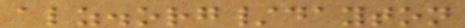alz.org/dayton
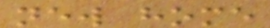new home
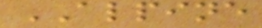ALPINE
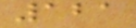121
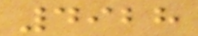4928
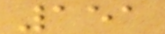151
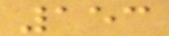153
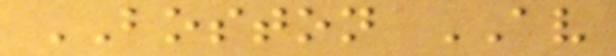BOSTON AV
